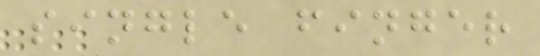single finger
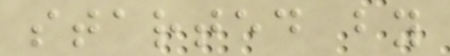started by
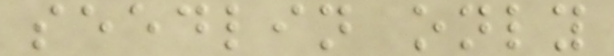seedlin only
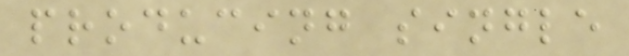producing single
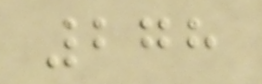278
